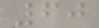60
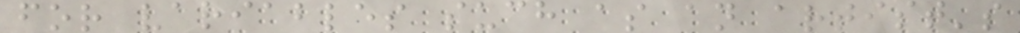for variables such as an artist's
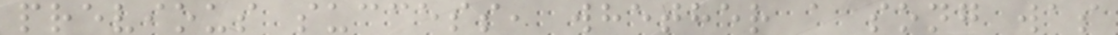previous success, whether a song was
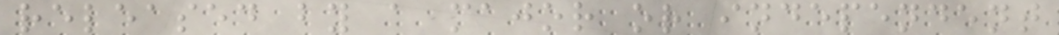released by a major or independent
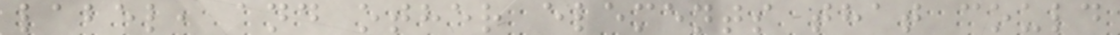label, and other elements that could
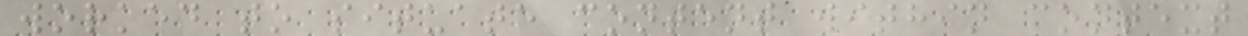worked to situate content within context
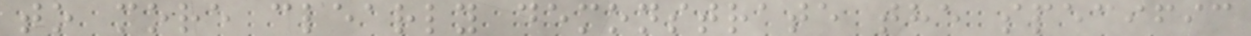to more clearly demonstrate the specific
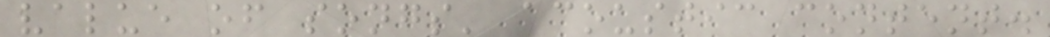value of songs' acoustic content.
